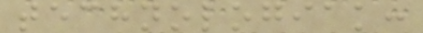technologiak:
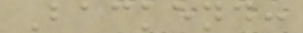Backend:
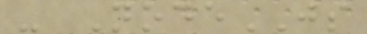- NodeJS
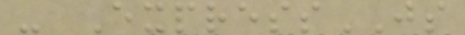- ExpressJS
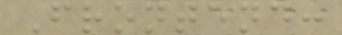Frontend:
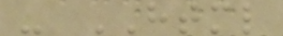- HTML
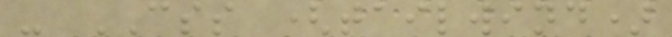- CSS (tailwind)
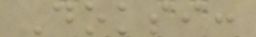Doksi:
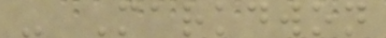- Markdwon
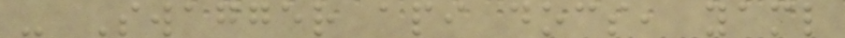- Swagger api docs, yaml
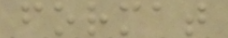format
